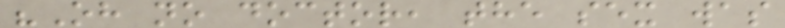"Oh no doctor, the sex was
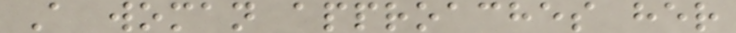A woman approaches her
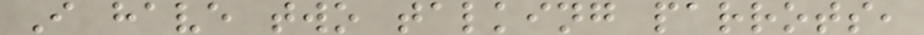I have two talking parrots,
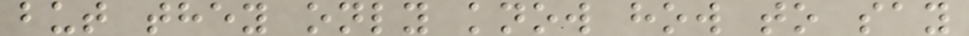but they only know how to say
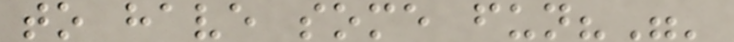to have some fun?"'
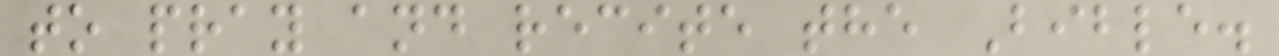to pray and recite the Bible.
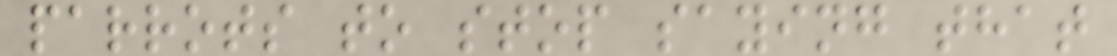parrots to stop saying that
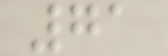71
